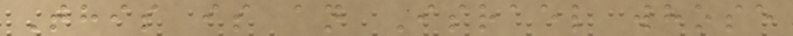This is an Israel whose
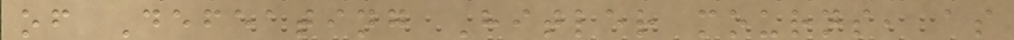of Defeating Hitler mourns, as
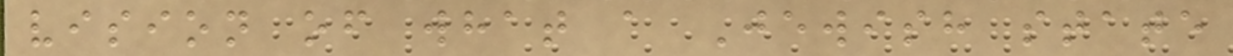vision of what a Jewish state
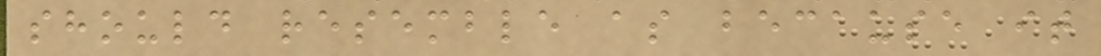should resemble as because it
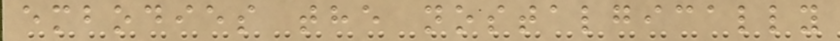embodies the nostalgically
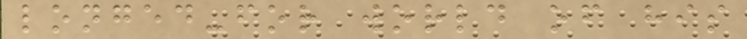longed-for world of his
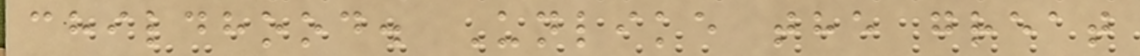childhood. Unlike the great
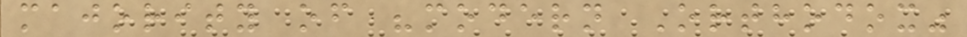majority of "modern Orthodox"
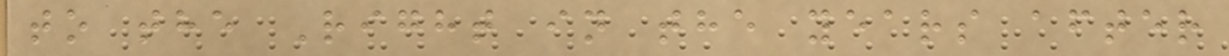to the Right in the years after
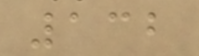132
